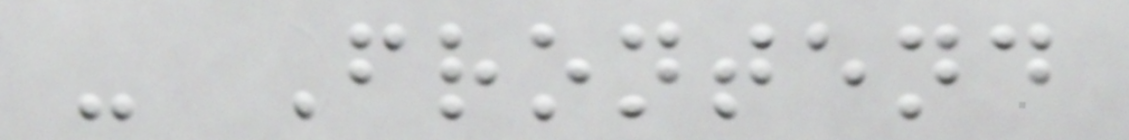- Frontend
